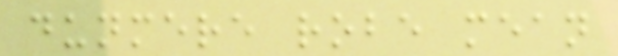dunmere robe mean
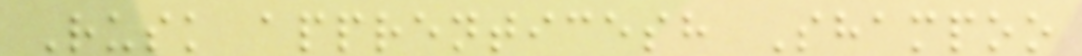Rusk apprenticesh Shampoo
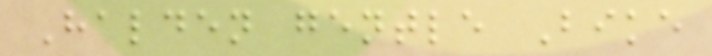Halden gentle Bike
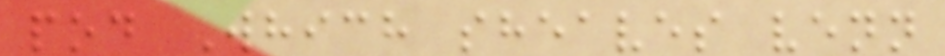pod Which sheaves venn
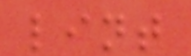lint
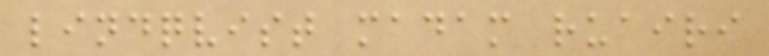lindqvist madam ruairi
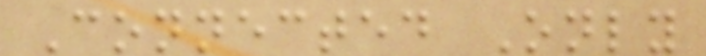Connected Only
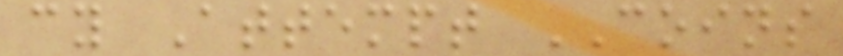cy Attempt COINS
